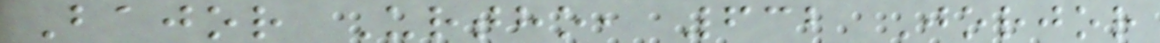Bajor Urtho, 632 Jorjor
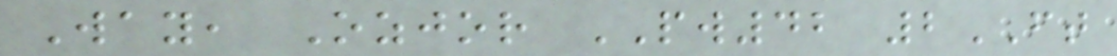Way, Ozjor PW42 2FT
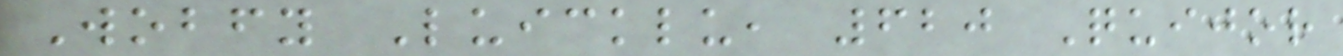Wobfy Luicklu, 620 Quijor
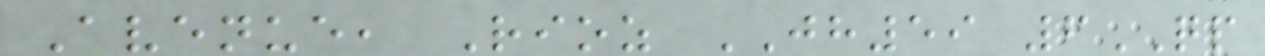Avenue, Rioz JH59 6QP
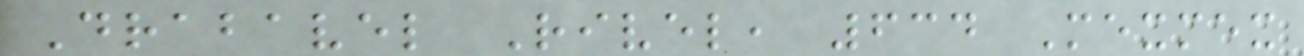Drabavel Rivel, 634 Mexmex
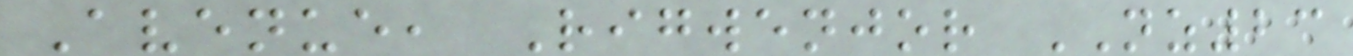Avenue, Rigwenjor NZ23
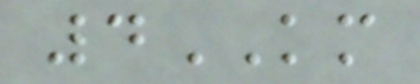4KM
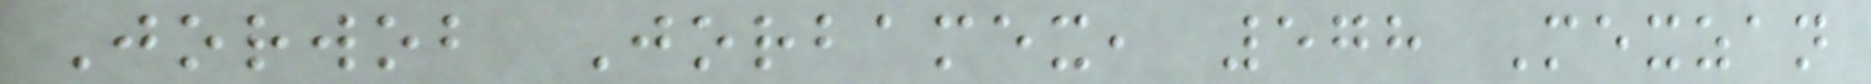Jorwob Jorbamex, 578 Mexzan
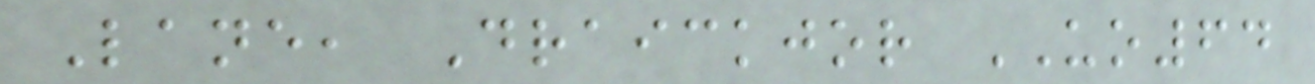Lane, Draickjor UO64
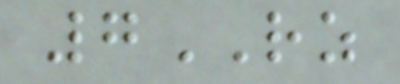7RZ
